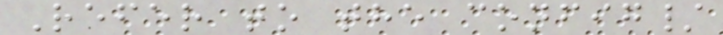Refer to the config/
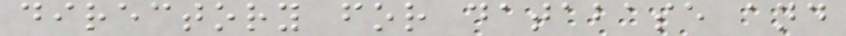directory for database and
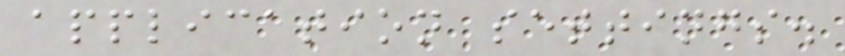application settings.
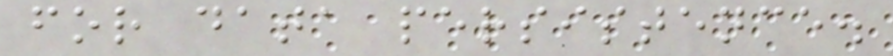for data persistence.
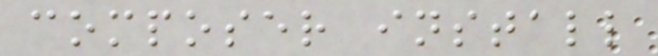composer install
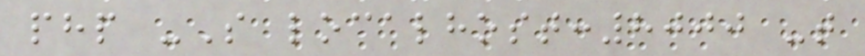php -S localhost:8000 -t
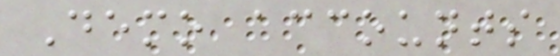Demo accounts
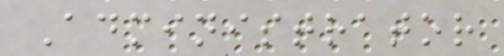Administrator
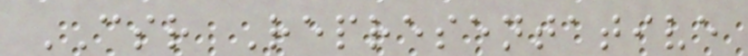CSR Representative
